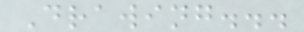Drawing...
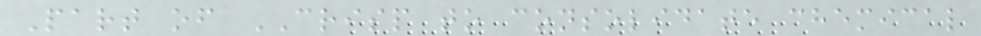Part of CRISP to consolidate chemical
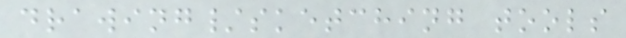drawing/sketching tools
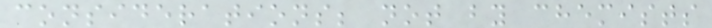considerations; not by chemists
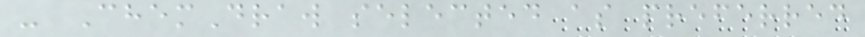- ChemDraw selected as preferred
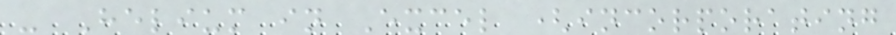- Helium in Excel (incorporating
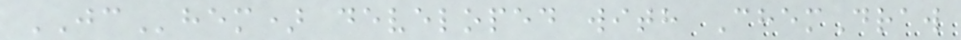JChem) developed with ChemDraw
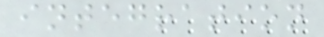integration
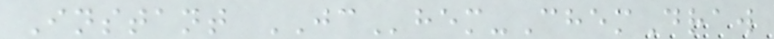Instant JChem-ChemDraw
